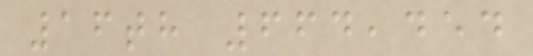16th 664,454
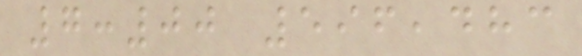7:00 596,483
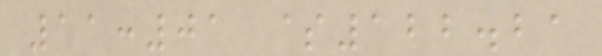11:01 $122.21
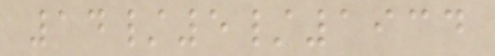14/5/1934
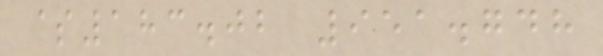$183.02 951.748
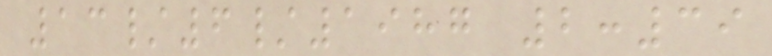13/6/1987 2:39
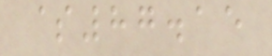$87.15
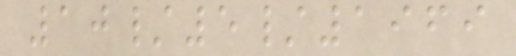10/5/1969
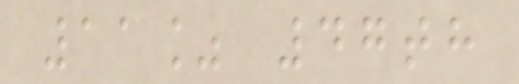11% 47th
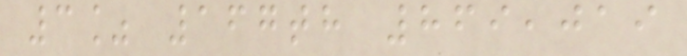3% 167th 869,019
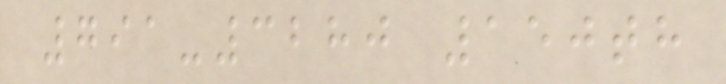791-3280 150th
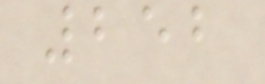252
